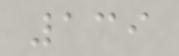139
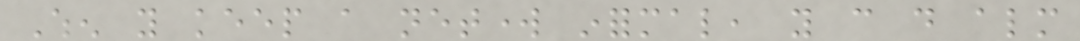When you keep a network informal, you can do almost
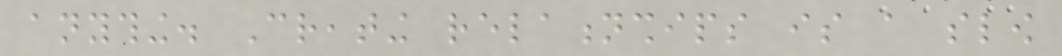anything. Creating relationships is a slow
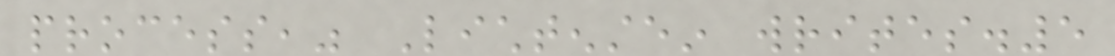process," Lichtenstein writes.5
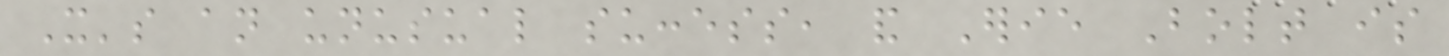It's an unusual success, and Erie Bolt is
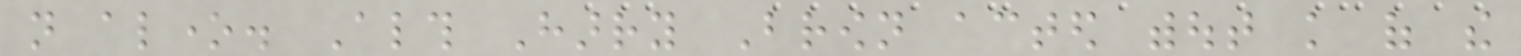not alone. Although Harry Brown acted without knowledge of the
